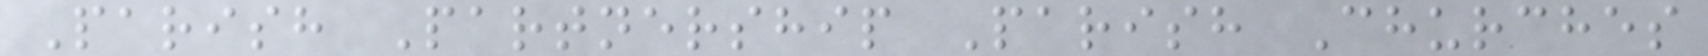Parish Partnership Parish Churches
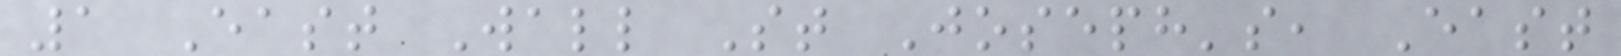1 East Wall St Joseph's, East
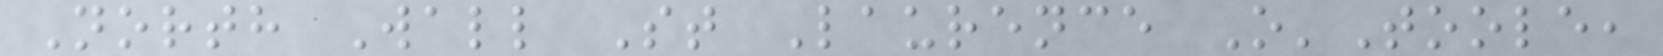North Wall St Laurence O'Toole,
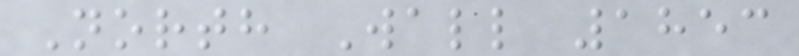North Wall 1853
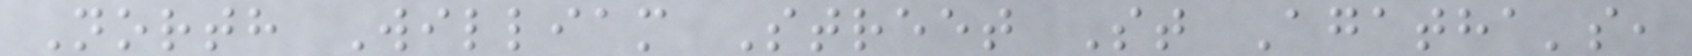North William Street St Agatha's,
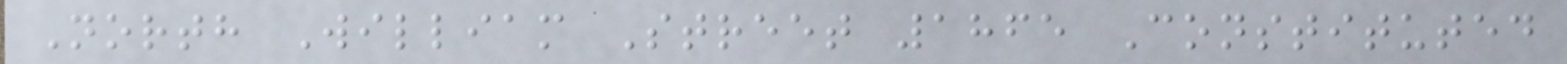North William Street 1865 Constituted
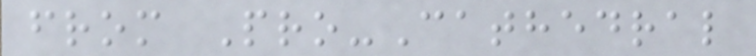from Pro-Cathedral
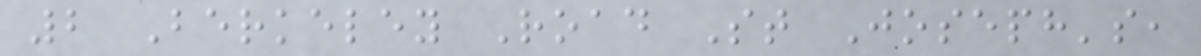2 Berkeley Road St Joseph's,
